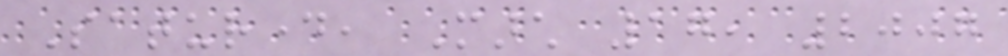Saturday, March 17, 2007
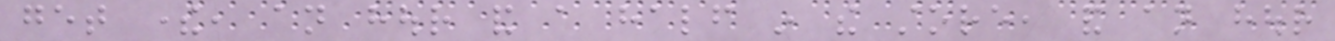get there, an hour and a half in the store, and an hour
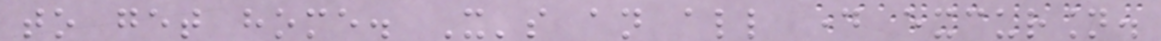to get home. It's an all day excursion.
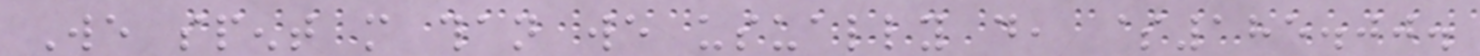We spent more than we usually do, $185.00.
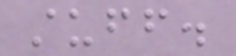stuff.
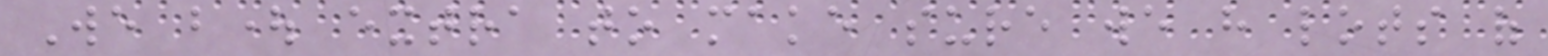We bought extra to make sure we have lots of
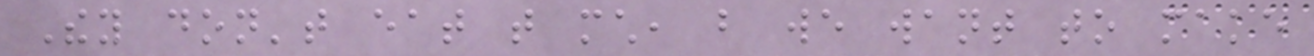They don't eat that much, but we want to make
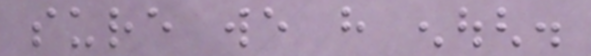sure we have enough.
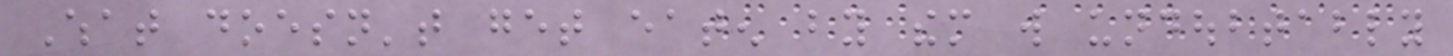What doesn't get eaten by them will undoubtably
